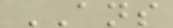ANS
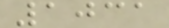1031
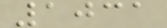1031
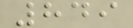849
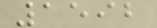1592
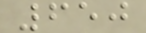650
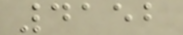4152
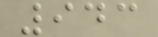943
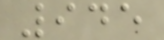945
